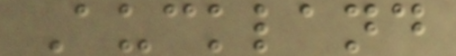Auckland
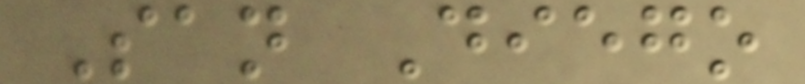San Diego
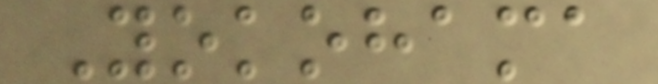Yokohama
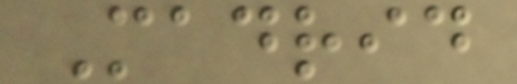Madrid
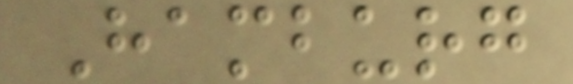Hamburg
